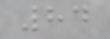84
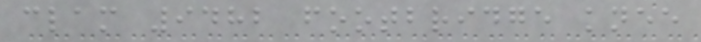clam 9482 footbridge knee
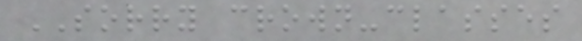SORRY crown-classes
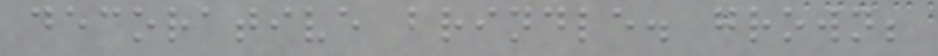decorative brindle. grown;
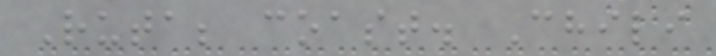Ruta; coast. Chili
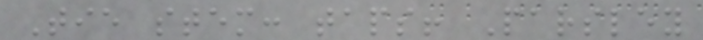Tie stem: taps! Parsley
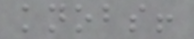knobs!
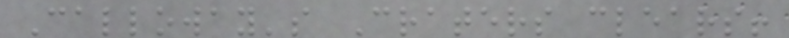Calloway's Craters clears!
